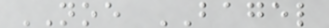NOE BAGEL
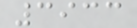3933
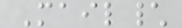Mail\
